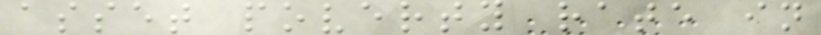asset poverty rate in
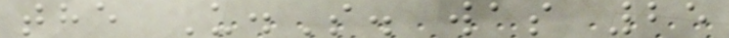the U.S. was 25
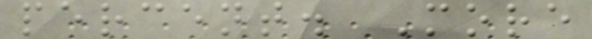percent. More
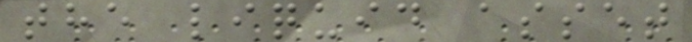the liquid asset
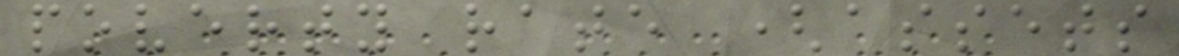poverty rate (assets
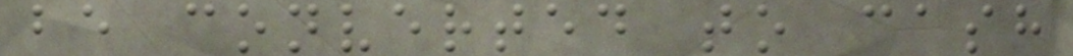be converted to cash
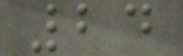24
